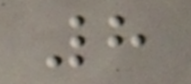8
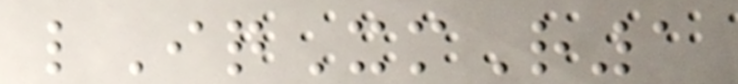lIqXmR1
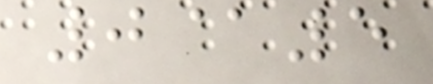0@5
